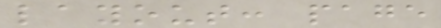layout: page
